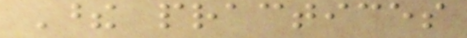These practices
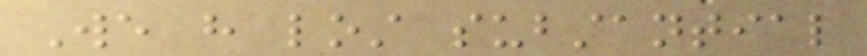We have lost substantial
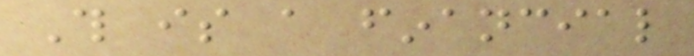This is a financial
